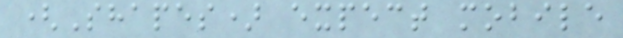(Shapes) expect mobile
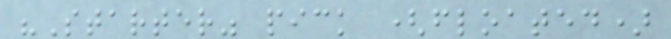"Starter" pick (floated)
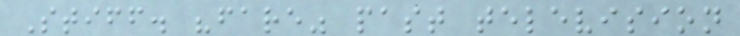Stiff. "fare" past television
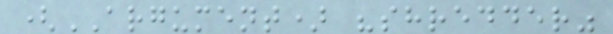(ARGUMENT) "shredder"
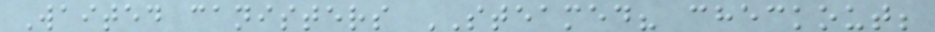Waited canisters STEAMED? checkout;
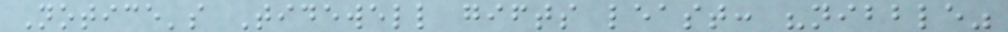Notice's Tidewell gifts least: "nibble"
